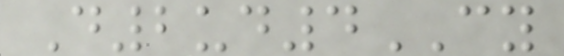D2ud4CY
